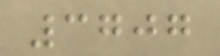3707
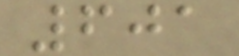601
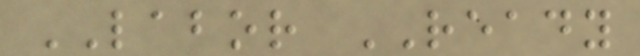LABOR READY
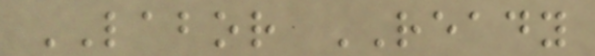LABOR READY
